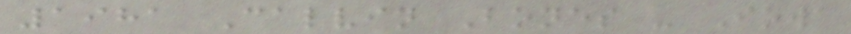1981 Calvin Bones - Iowa
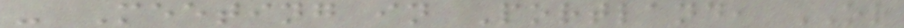- Meeting in Portland, OR
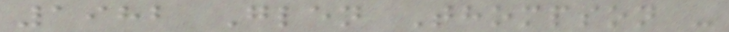1982 Glen Thompson -
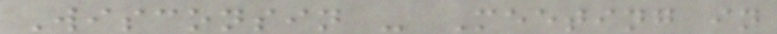Wisconsin - Meeting in
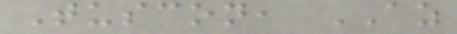Tuscon, AZ
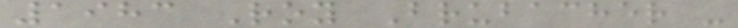1983 Roy Brubacher -
